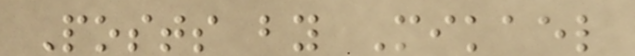Posts by Mikael
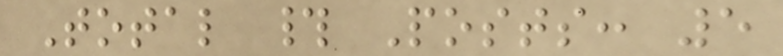Total # Posts: 5
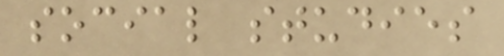social studies
